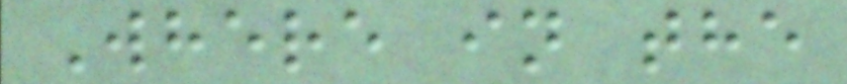Where in the
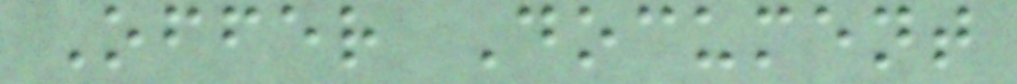Offer Document
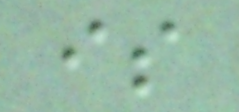is
